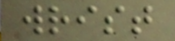wrist
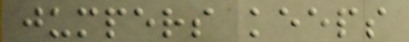jumpers keeps
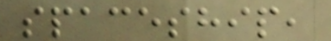spaceship,
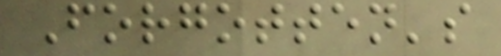Forgotten's
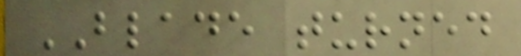BLADE turned
